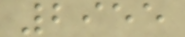2955
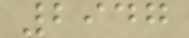2947
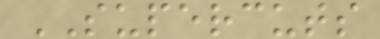SUPERCUTS
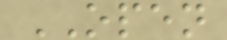OPEN
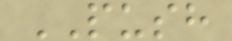PUSH
